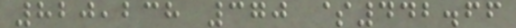820,238 370 $442.66
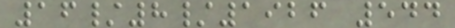16/8/1926 544
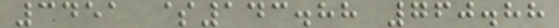3451 $143.88 760.88
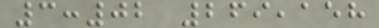3:02 269,158
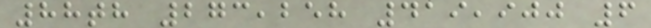88th 273,258 419,900 6
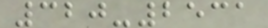320-2531
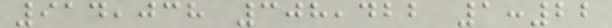914,038 308,422 1:22
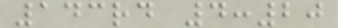143rd 4:20
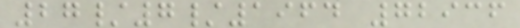27/7/1964 72936
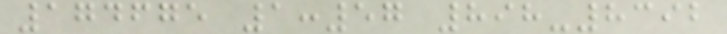174675 1:57 898-8392
